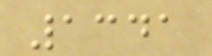1341
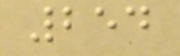254
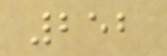252
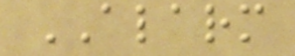ALARM
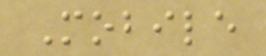Mobile
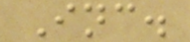Inc.
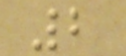2
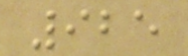925
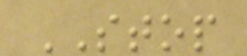STOP
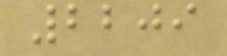2209
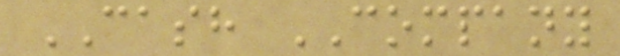CASH COMPANY
